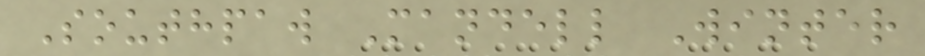Southpaw Mandell Winter
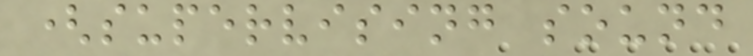(supervising sound
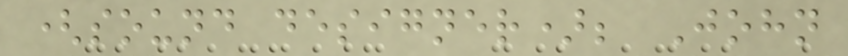(sound designer); John
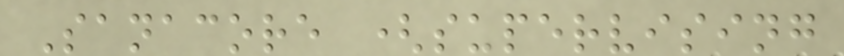Sanacore (supervising
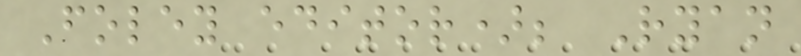Foley editor); Ryan
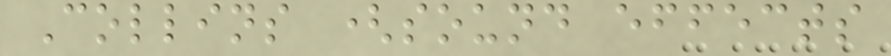Collins (sound effects
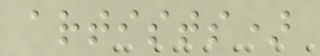artists)
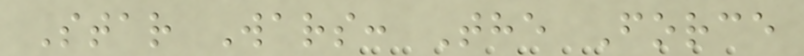Star Wars: The Force
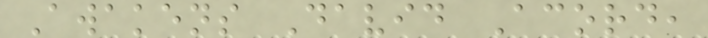Awakens David Acord,
